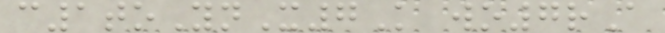c1toYnX7K wo7rA
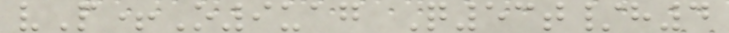vP+O9uag Q53t/h4
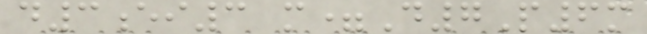d3ei3 m=D7P6m
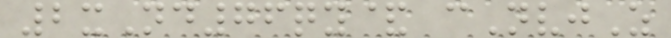2xNd76qy& cNvjZ
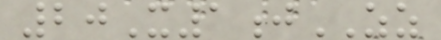20X1jZZ
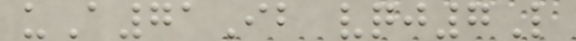uA71Ib vqj7L
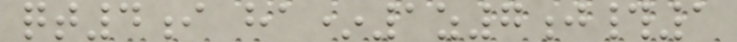qt4i ha*1z7j#1
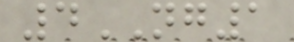4NG1
